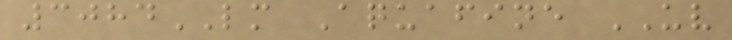3084LM Aquafine UV
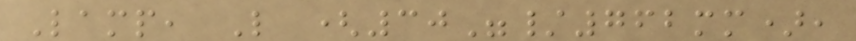Lamp, L (30"/762mm),
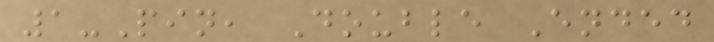1-Pin, Double Ended
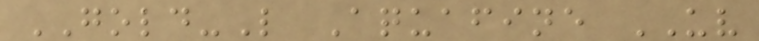GOLD-L Aquafine UV
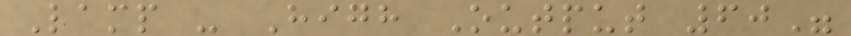Lamp - High Output 60"
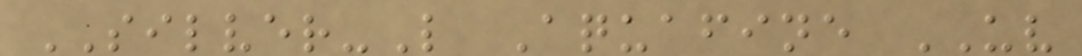SILVER-L Aquafine UV
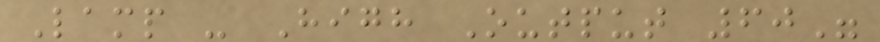Lamp - High Output 60"
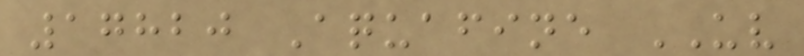17820 Aquafine UV
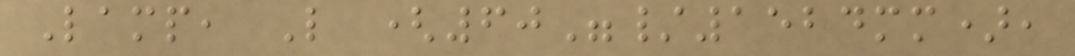Lamp, L (60"/1524mm),
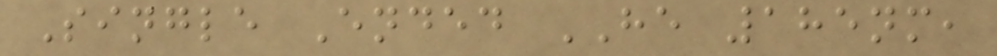Single Ended HE 185nm,
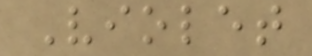Violet
